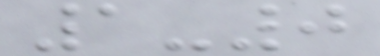1-0
